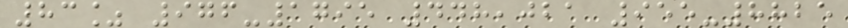83% 976-1795 448,021 955-8825
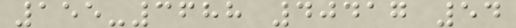155-3688 40417 54
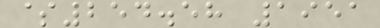$254.58 1951
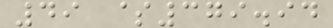49 $379.94
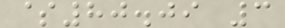$80.09 3
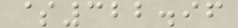$322.96
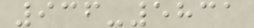936-5831
